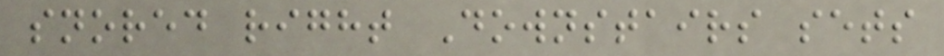snored right Downstairs sets
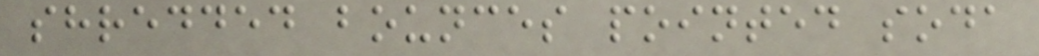shredded bounces pointed soda
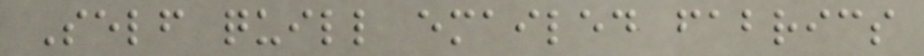Self quill emailed fabrics
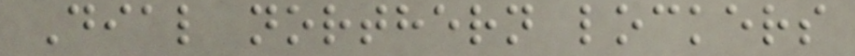Dial northern lockers
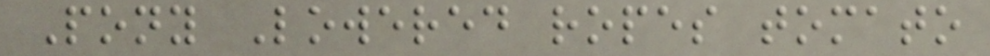Pony Lowered ropes tomato
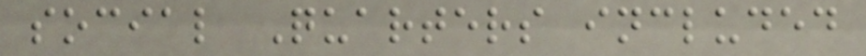social Quarters included
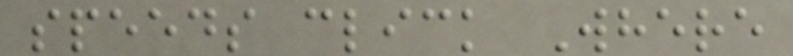speeds click Where
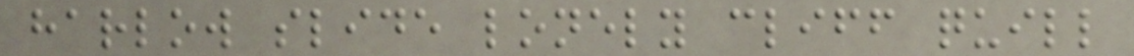harlow slide lonely cliff quill
